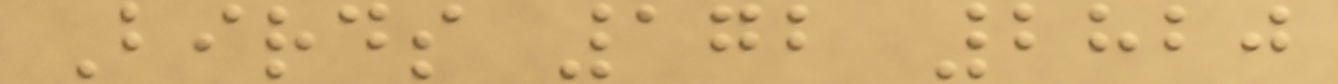Birds 172 2820
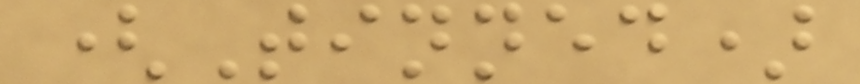(Tinned)
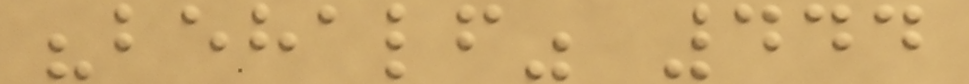"behalf" 444
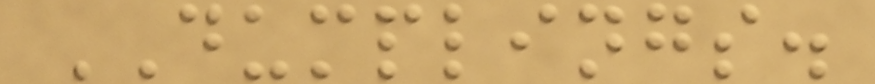DUMPLINGS.
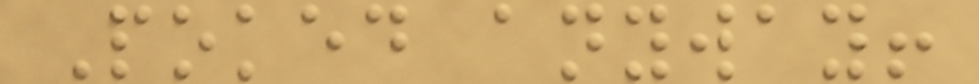Poked anyway!
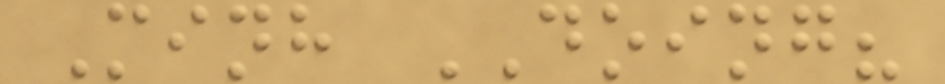Minh DOING?
